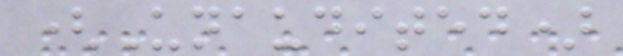(Unaudited)
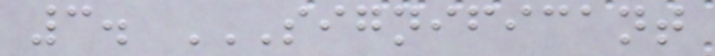3. SIGNIFICANT
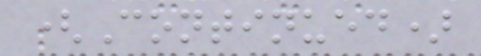(Continued)
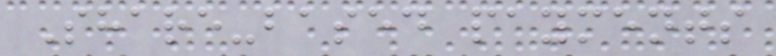Share-based payments
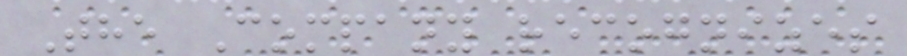The Company recognizes
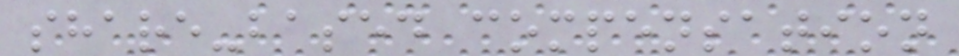share-based compensation
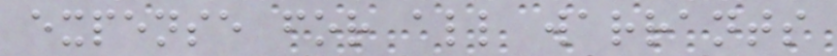expense for all warrants
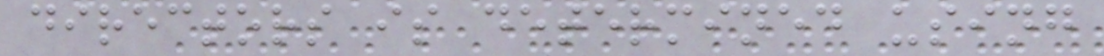directors is determined using
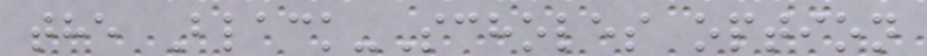the Black-Scholes option
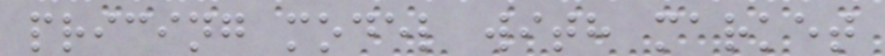pricing model with market
